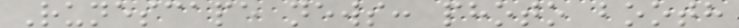Runescape news: photo booth
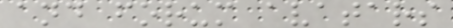and forum avatars
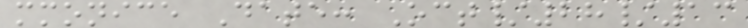mmonice Date: Oct/28/13
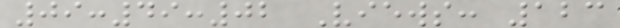09:49:02 Views: 123
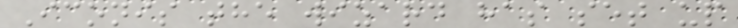Iconis the wizard has set up
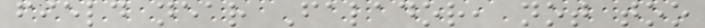field near Falador, not too
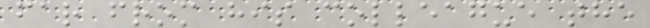far from his colleague the
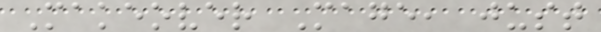Makeover Mage, just
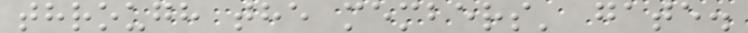through the members' gate.
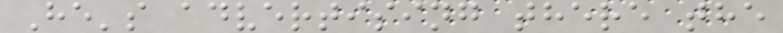He's advertising there the
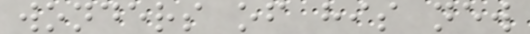wonders of his new
